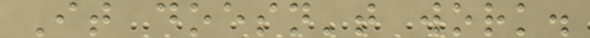It doesn't work.
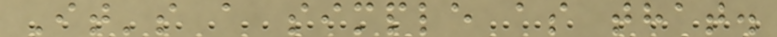It's a simple as that.
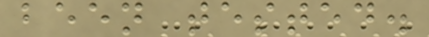been tested.
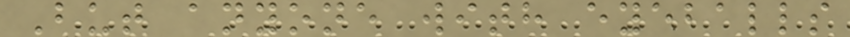But anyone with eyeballs
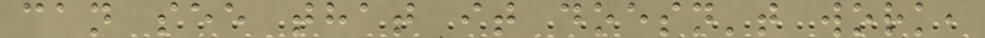can see that it doesn't work,
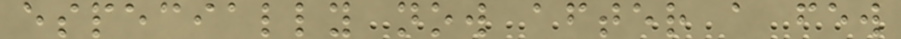especially now after a few
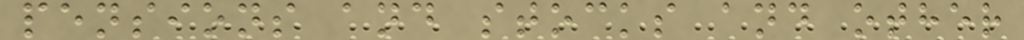pensions and stocks and other
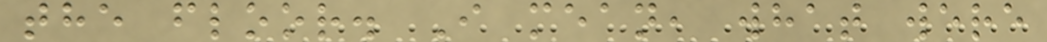the floor. I mean, what were
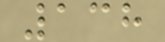138
